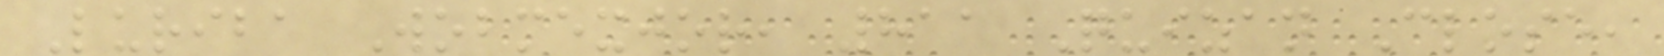Luriba Wobmexjor, 811 Quizan Close,
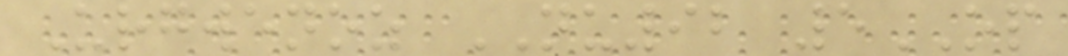Urgwenoz NU92 5OP
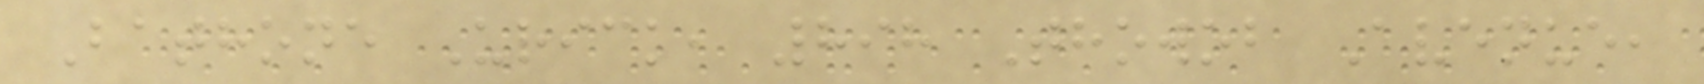Bathone Urick, 898 Thowob Avenue,
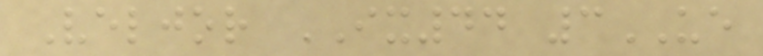Veljor IX44 3UE
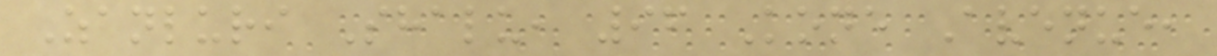Zanluri Shalu, 96 Kone Avenue,
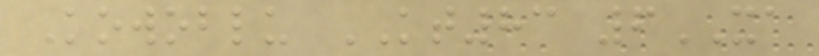Kowoblu KT83 6XA
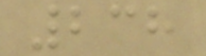238
